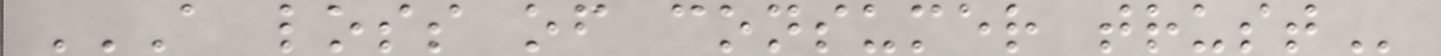A LOSS OF CONSUMER TRUST
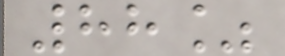88%
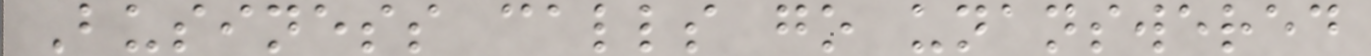Business calls go unanswered
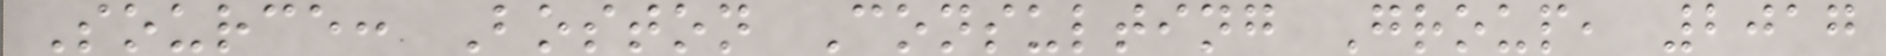Source: Boston Consulting Group, 2017
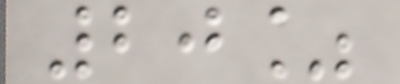20%
